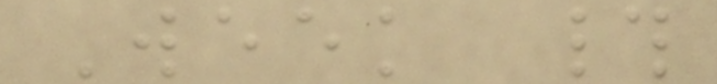Week #
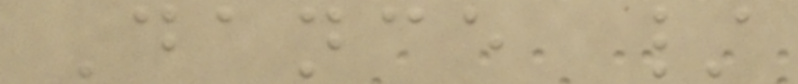Dance /
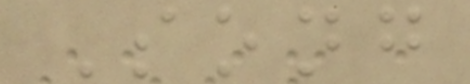Song
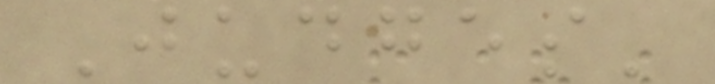Judges'
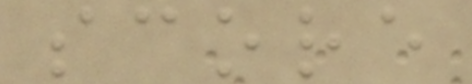score
